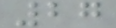27
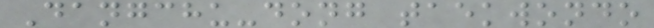Dangchu-dong taekwondo
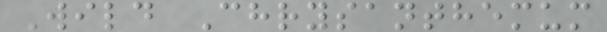Wild Chrysanthemum
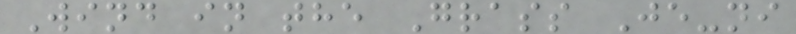Wind in the Grass Je-ni
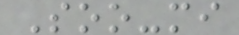Soo-mi
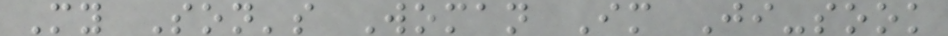My Son's Woman Im Ji-sook
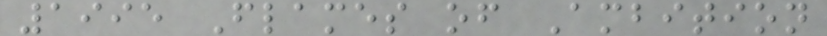1995 Flames of Ambition
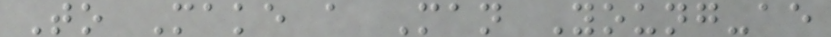To Make a Man Young-ae
